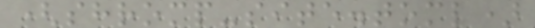(shromp-site.toml)
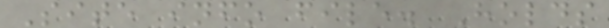Site info file. Holds
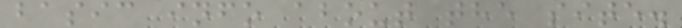basic info about the site.
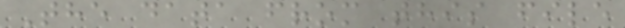The data from this file
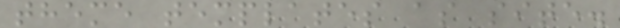theme templates as site.
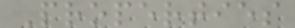Properties
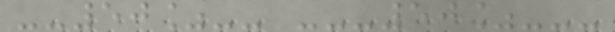--50%-- ---50%---
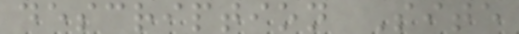description Site
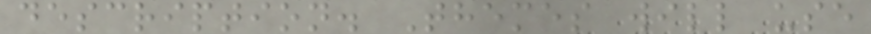description. Themes will use
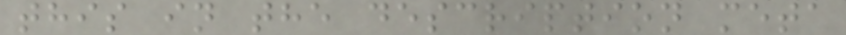this in the description meta
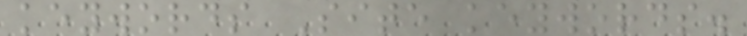keywords Site keywords.
